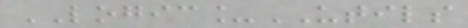LOGIC_UTILS
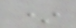*
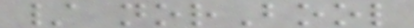/ norBool
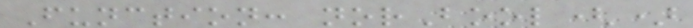Function: norBool()
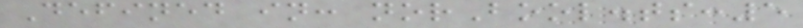Defined in: norBool.ts:5
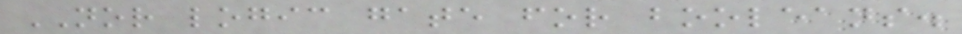NOR logic gate for booleans.
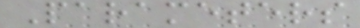Parameters
